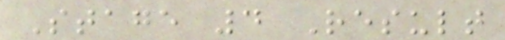Stage 4 Result
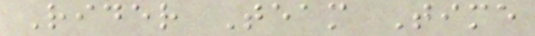Rider Team Time
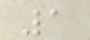1
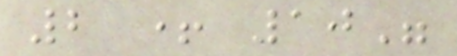2 + 10"
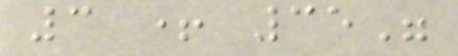3 + 35"
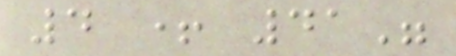4 + 41"
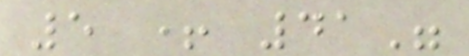5 + 41"
